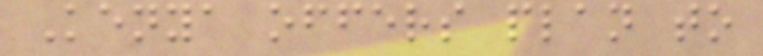Kenya offers plan to
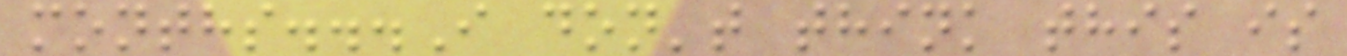months...I don't think this is
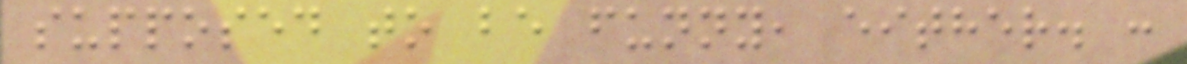supposed to be funny, either. :
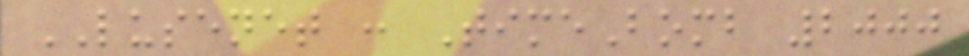LUSENET : TimeBomb 2000
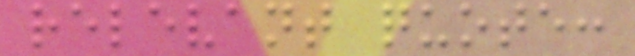relevant quote:
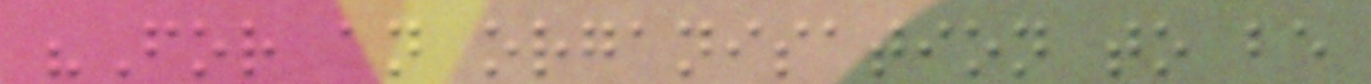"For an organisation to be
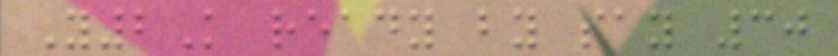Y2K ready by say 30
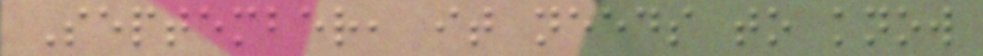September, it needs to know
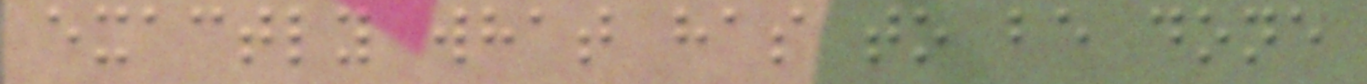exactly what has to be done
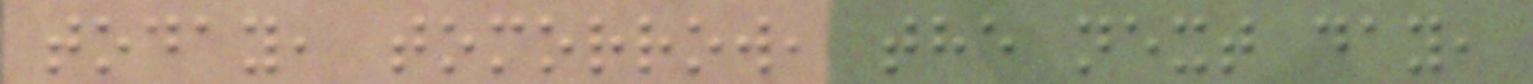today, tomorrow, the next day,
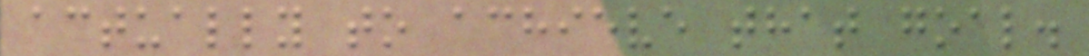actually to achieve that goal.
